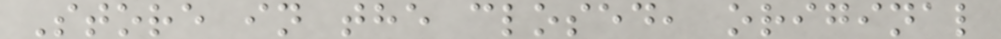Store in the closed, original
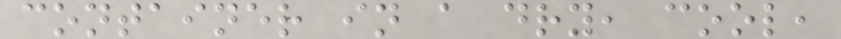container in a dry, cool,
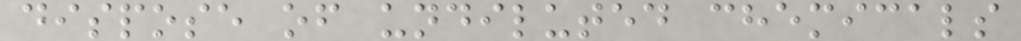dispose of undiluted chemicals
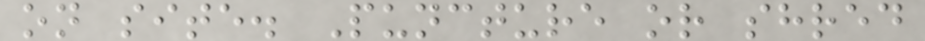on site. Puncture or shred
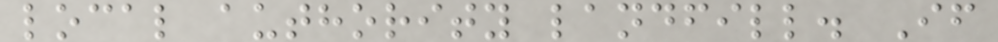local authority landfill. If
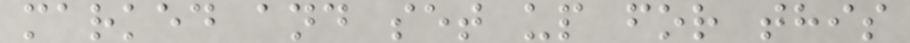marked and set up for this
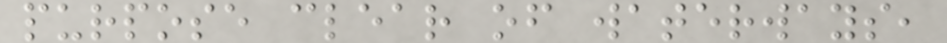purpose clear of waterways,
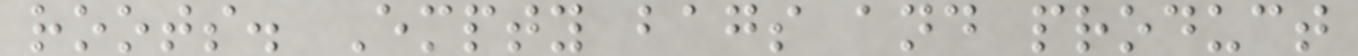roots. Empty bags and product
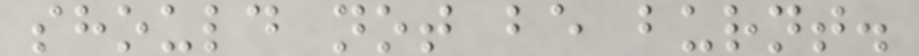should not be burnt.
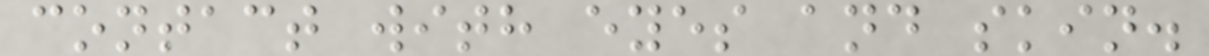contact with eyes and skin.
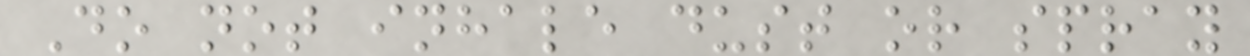Do not inhale dust or spray
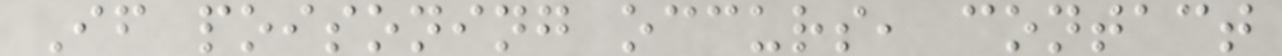If poisoning occurs, contact
